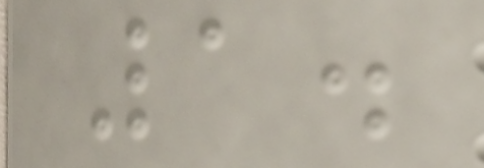1.
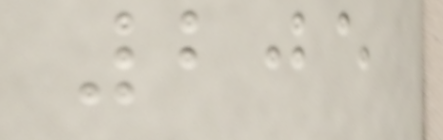205
